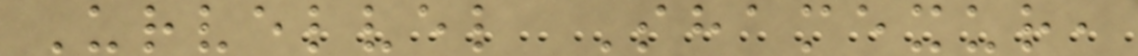Urvelvel Shamexur,
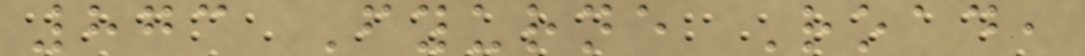873 Fyurne Road,
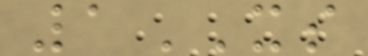1XS
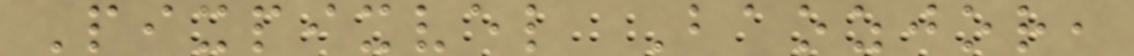Pixpixvel Baozjor,
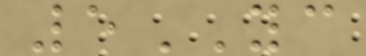5YC
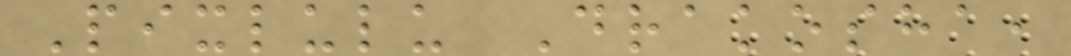Pixlulu Drakosha,
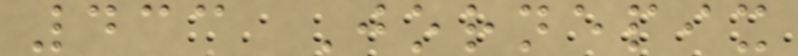433 Jornepix
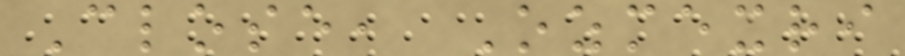Close, Ozmexri
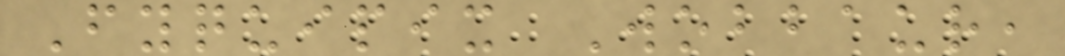Fyquipix Wobbaur,
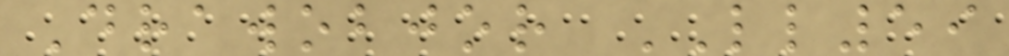Drawobjor LL59
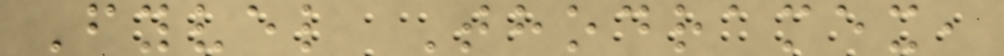Fyvel Thodramex,
